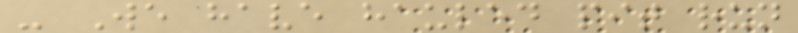- We have hauled pit run
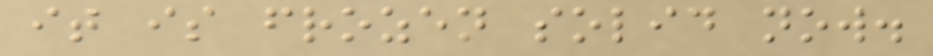it is frozen solid now.
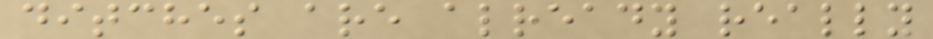ditches are already really
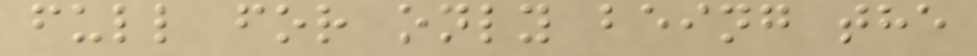full for only being the
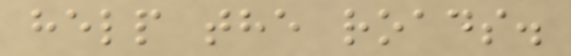help the roads.
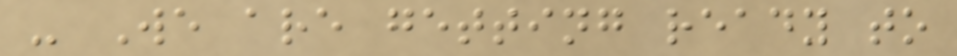- We are getting ready to
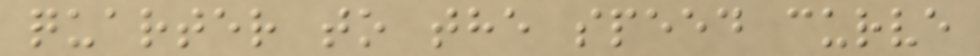quarter to the speed curve
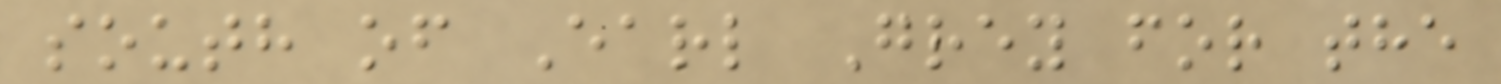south of Earl Grey for the
